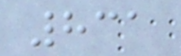831
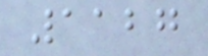1127
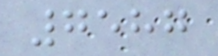7587
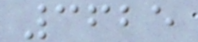3625
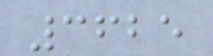3625
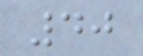40
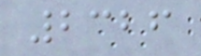2326
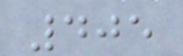405
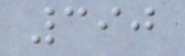390
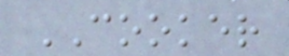COOKER
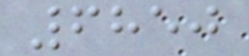6850
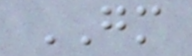GM
